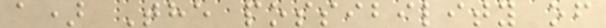a) The possibility of
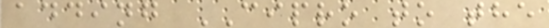adding CIPRO to the
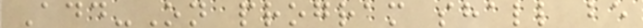Add-On program shall be
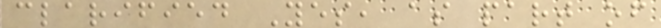clarified Yes, as part of
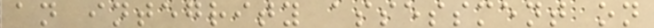an integrity assessment on
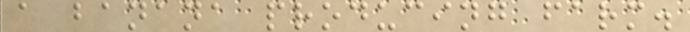a banana producing farm.
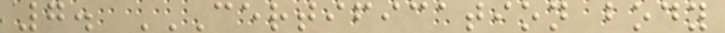7. CERTIFICATION BODY
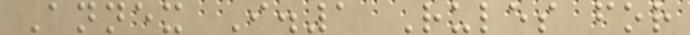Annex I.1 Rules for
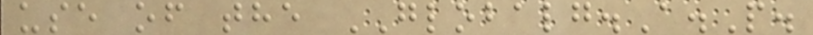use of the GLOBALG.A.P.
